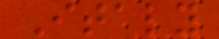Italy
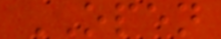OPEN
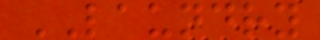LAUNDRY
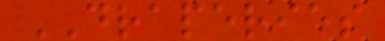DRAPERIES
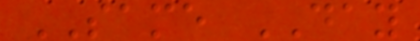SAME DAY
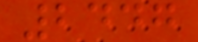2447
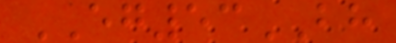EG53BH
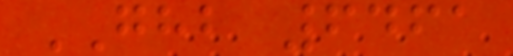GHB 6461
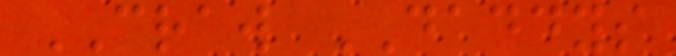CRAW DADDYS
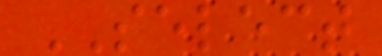SELECT
